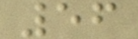56
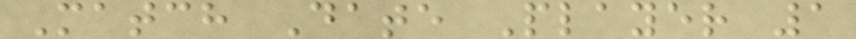Match Date Player 1
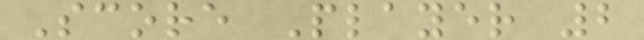Score Player 2
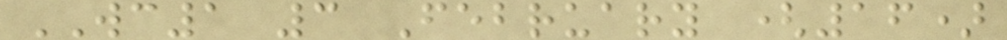WC1 3 February (16)
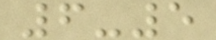6-5
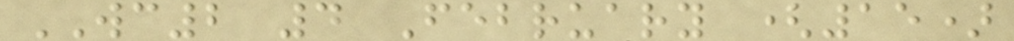WC2 4 February (15)
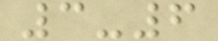3-6
